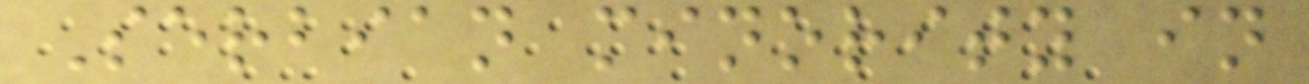Serbian minority in
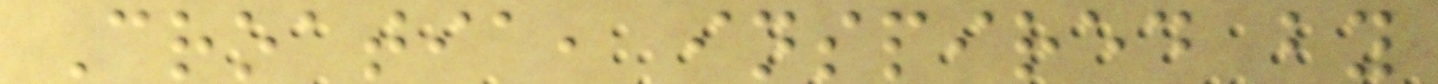Croatia, inspired by
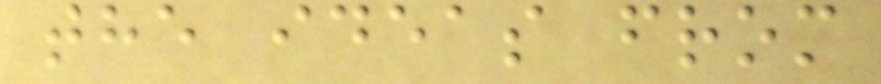the ideas from
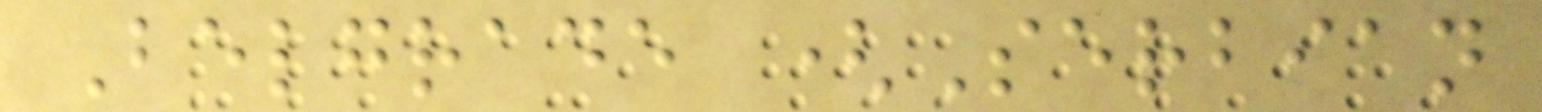Belgrade (Serbian
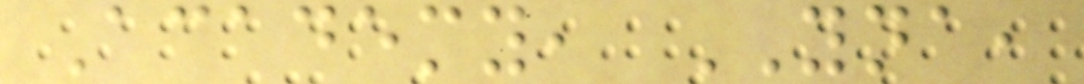Academy, YNA,
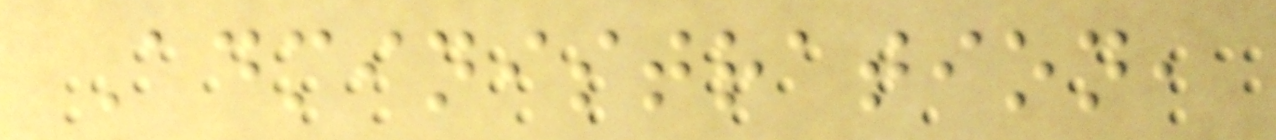Administration,
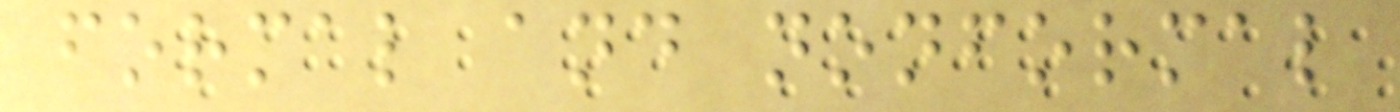formal and nonformal
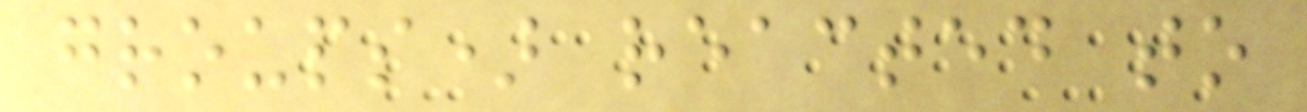groups) reacted to
